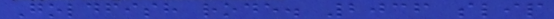Goldfish rode. 2036 slip
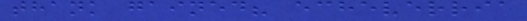thank gained? echeverria
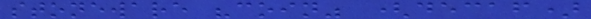stoneware "coin" (decaf)
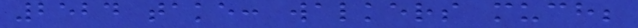2524 take: walkers much;
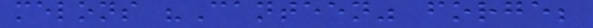melons "Canteen" forge;
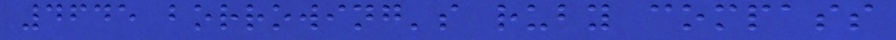4645 borrowing's ruby compass
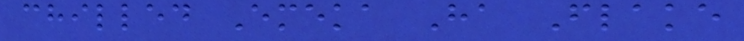chilled Emeka Ha Flake
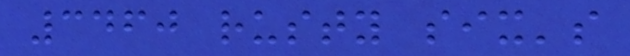3460 rusty six's
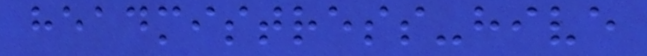headmistress-hive
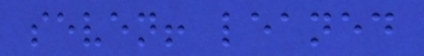seven! leaned
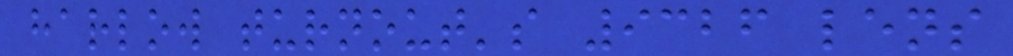harlow turnout's 9326 lens
